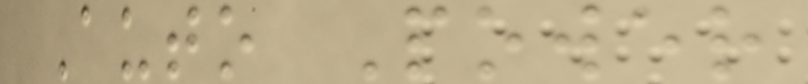Auto Power
